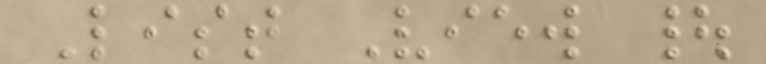List View |
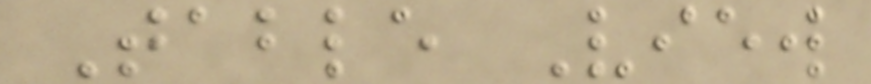Table View
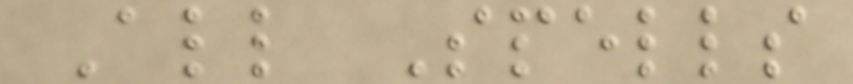All Spells
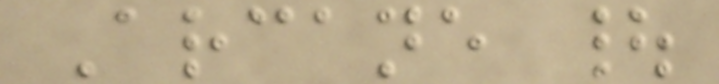Arcane |
